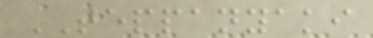TEPPANYAKI
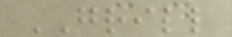GRILL
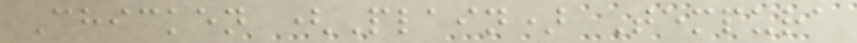Chicken (Plain) Tempura
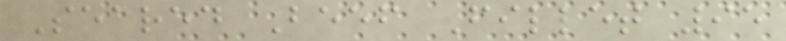Seared Beef Fillet 95
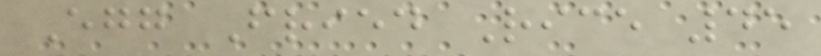Egg Fried Rice 45
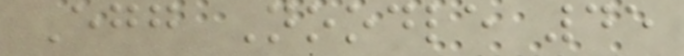Egg Noodle 45
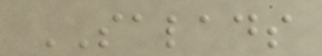SALADS
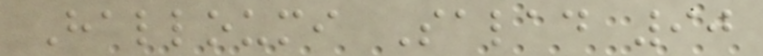Halloumi Salad 90
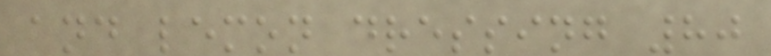and lemon dressing 80
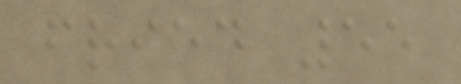fried 55
